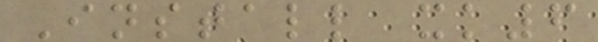Install xk6
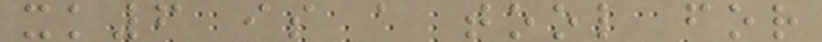xk6 is a tool for
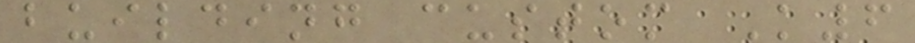building custom K6
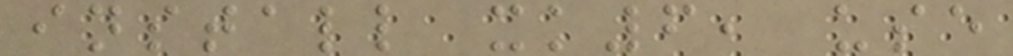install xk6, use
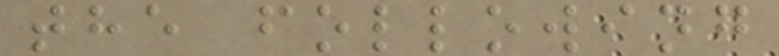the following
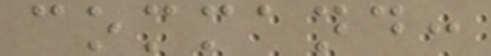command:
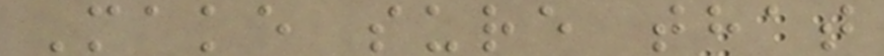Make sure that
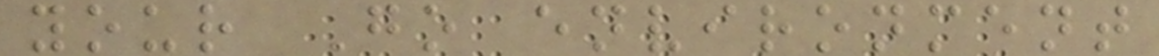your Go environment
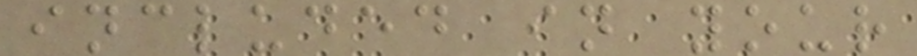included in your
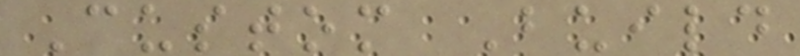Custom Build
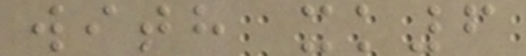with xk6
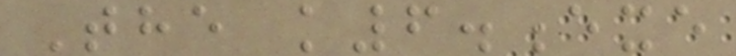The k6.exe
